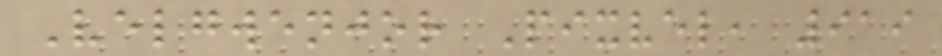Velgwenjor Pixvel, 919
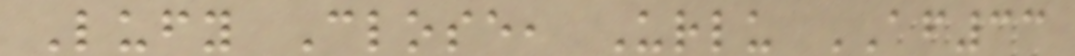Lufy Close, Urlu AF33
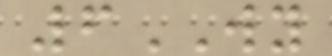6WY
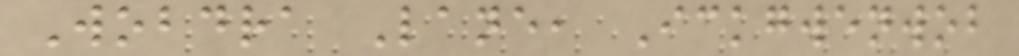Wobdra Lane, Ickgwenwob
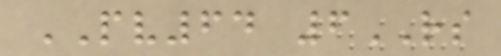PV64 6RS
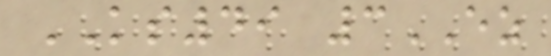KS49 3EZ
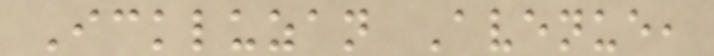Ickluzan Avenue,
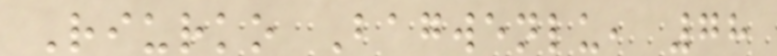Riurko Bagwenlu, 78
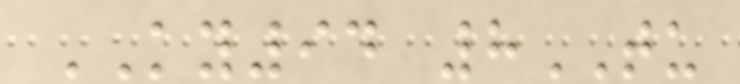KY94 8TU
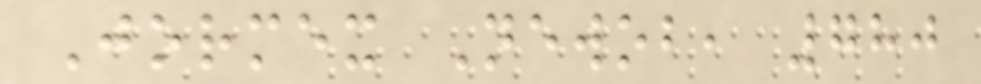Jormex Newob, 780
